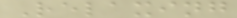Relaxing
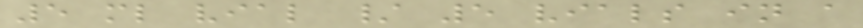5 ml vial / 5 vials in a
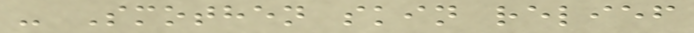- Smothen skin relief
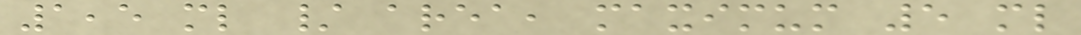1,5 ml / area, maximum 5 ml
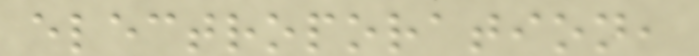electroporation,
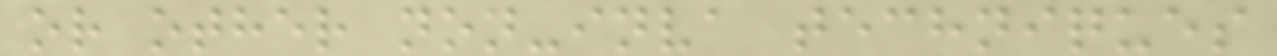or other non-inva techniques
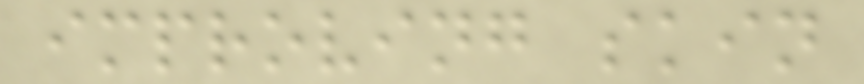improving skin
